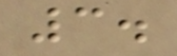3.
